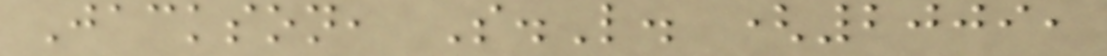Jackson, S.L. (2009,
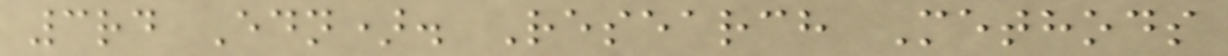3rd Edn). Research Methods
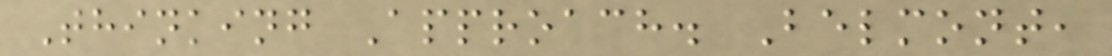Thinking Approach. Belmont,
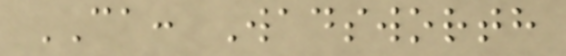CA: Wadsworth
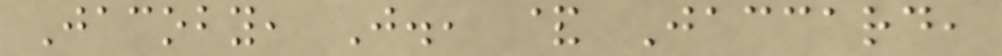Jacoby, J., & Jaccard,
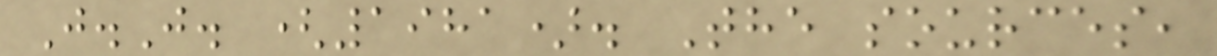J.J. (1981). The sources,
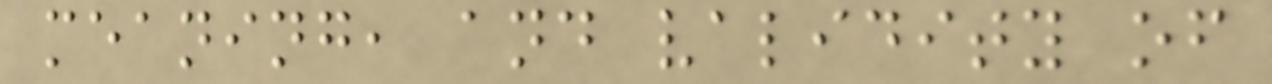meaning, and validity of
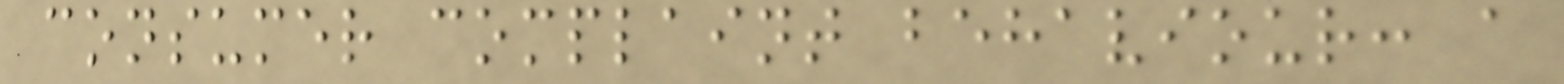consumer complaint behaviour: a
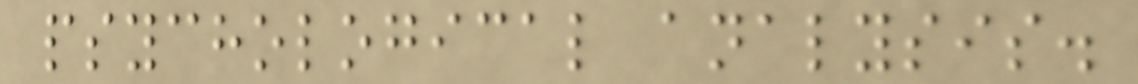psychological analysis.
